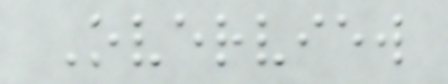Overview
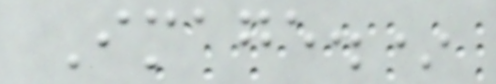Image.*
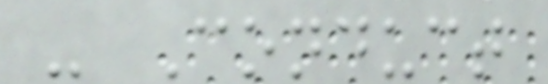- Conduct
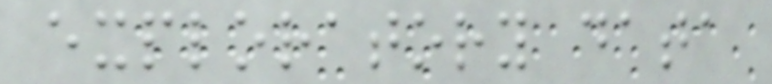exploratory data
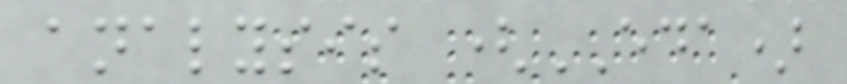analysis (EDA)
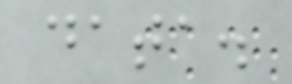data.
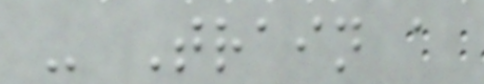- Train a
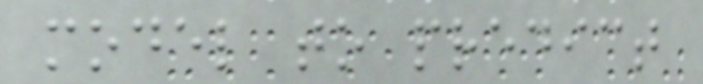model to predict
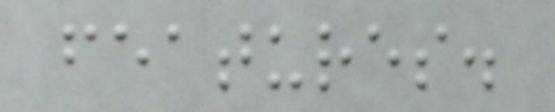features.
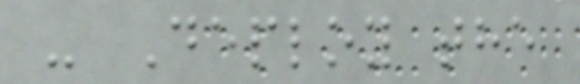- Deploy the
